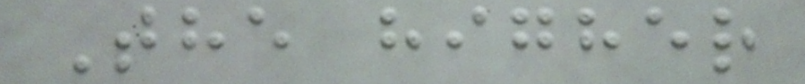The higher
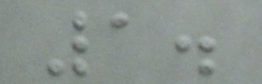1.
